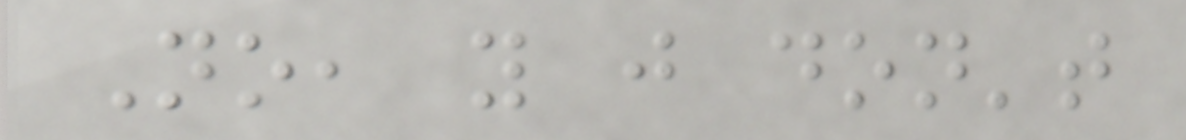No, you just don't
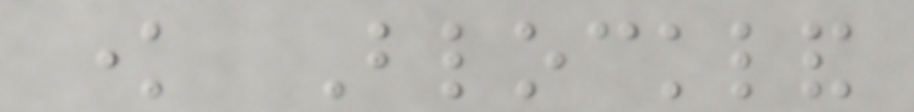know Blockland
